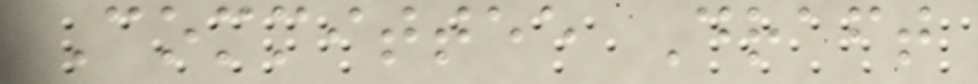Committee Draft
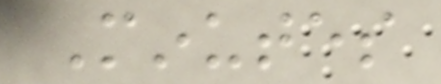Minutes
